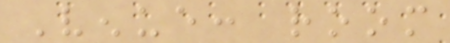Venue: room
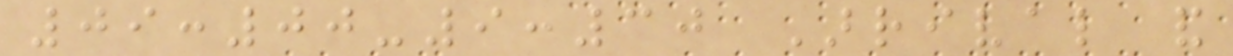09:00-9:30 Arrival and
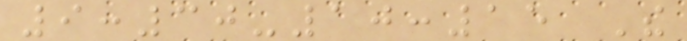9:30-10:15 The
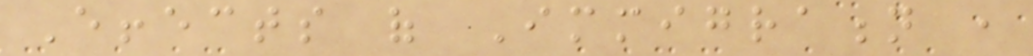Effects of Immigration ,
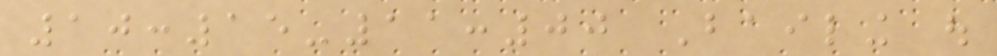10:15-11:00 Bailing out
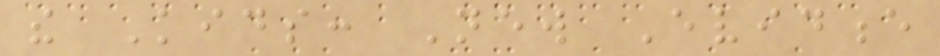the Kids: New Evidence
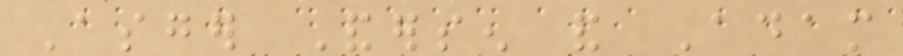Asger Andersen and Adam
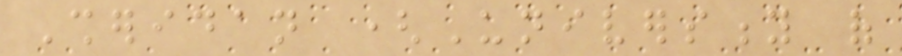Sheridan (University of
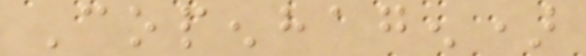Copenhagen)
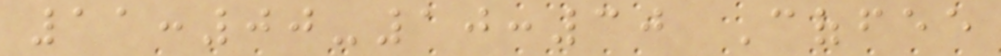11:00-10:30 Coffee
